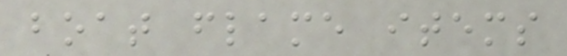boat flame items
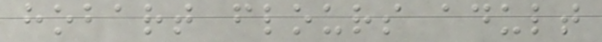hobart flours adult
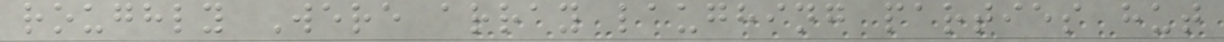roughly Were array laughing parties hut
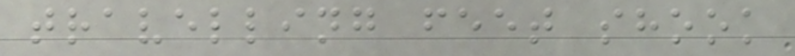travelling feet shook
